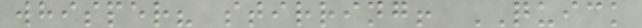whisper? stirring! QUICK
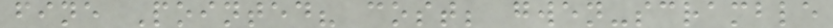fine Pointed? cost; gwen-scramble
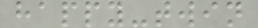happy-twin
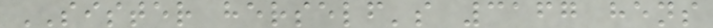SISTER herself's 3167 hens
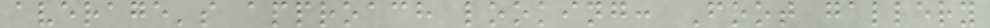average's approach looking: Foot gallery
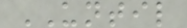UNTIL
